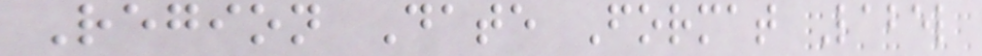Region Date Format Label
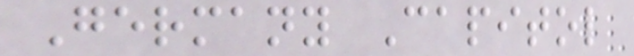Germany Capitol
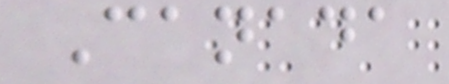Canada
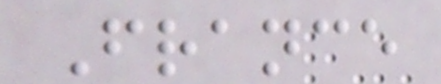France
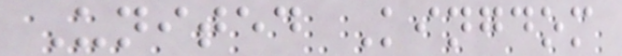United Kingdom
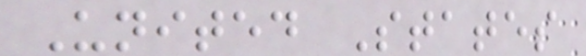United States
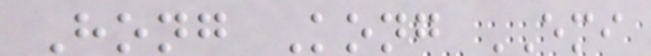Hong Kong EMI
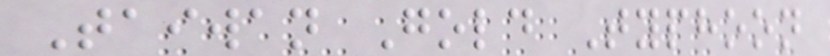Taiwan Gold Typhoon
